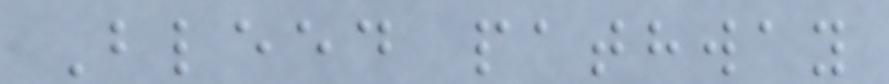Bleed pathway
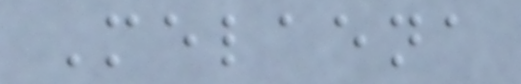Melaena
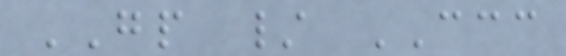GP / CCC
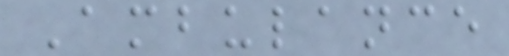Ambulance
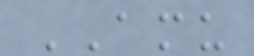AMU
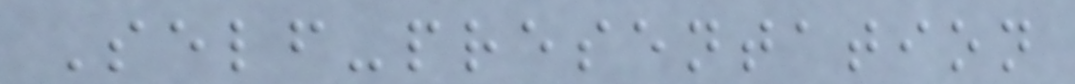Self-presentation
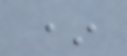*
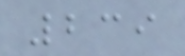239
